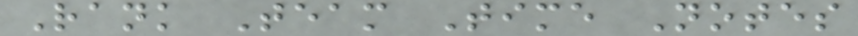Rank Team Time Notes
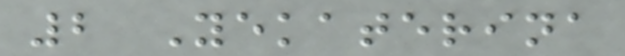2 Yekaterina
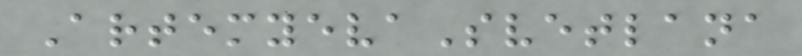ArtemyevaSvetlana
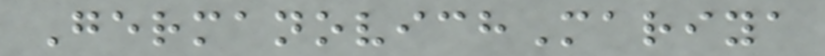GermanovichMariya
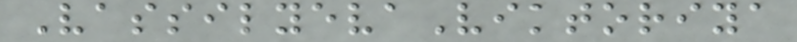VassilyevaViktoriya
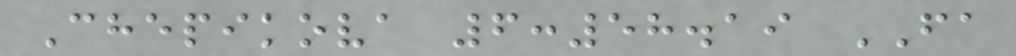Chepikova 6:58.19 FA
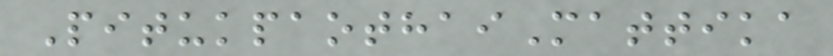PitukpaothaiMattika
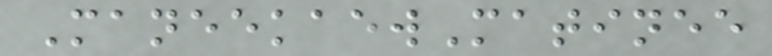ManeekaewMatinee
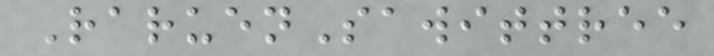RaruenSawittree
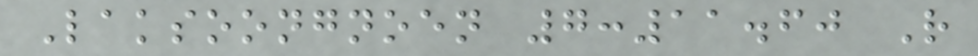Laksoongnoen 7:11.60 R
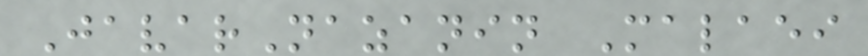JavarNazanin Malaei
